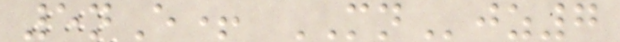5nE+ MNjz7
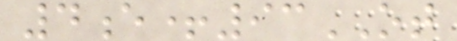4e+93OT
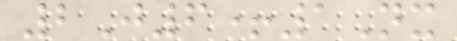2J6+1Nx
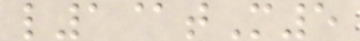l1@tM5
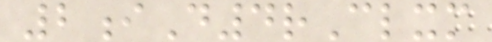2iD4rClxm
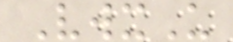VwxU
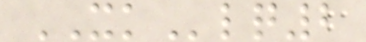XKlq2
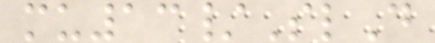mu13/SlD
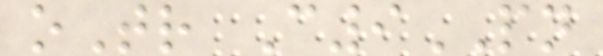oTr C9PN
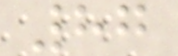87
